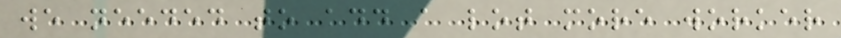we needed to add a lot more worker
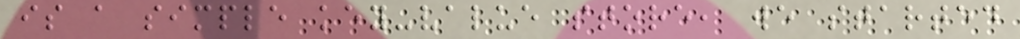is a simple key-value store, we started
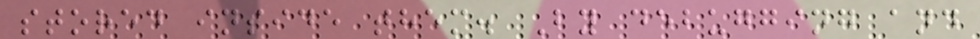stored inside them. By debugging and
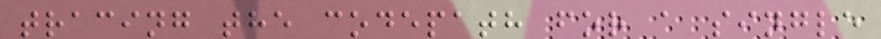tracing the codepath for a single
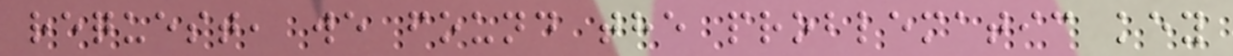request, we found the problematic key
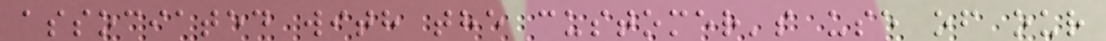associated with the customer's use of our
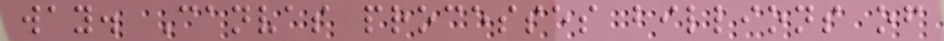way. Canvas processes billions of
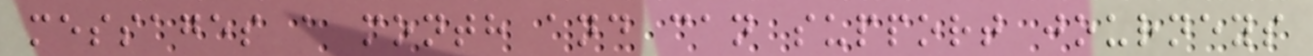messages a month and can support journeys
